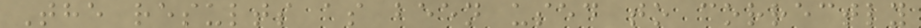The results as been used to correctly
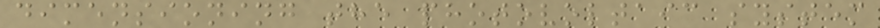dimensioning the photovoltaic system
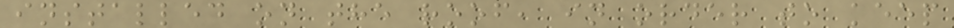installed on the roof, in order to keep
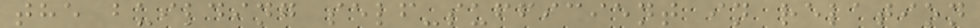the building self-sufficient in relation
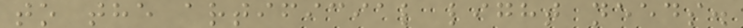to the artificial light needs.
